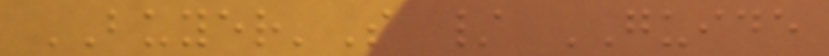BUYER'S / GUIDE
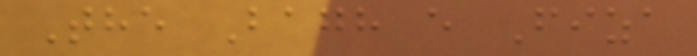The Bagh e Fiza
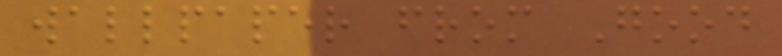wallpaper from Good
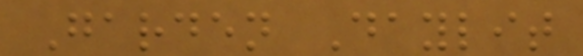Garden Daylit
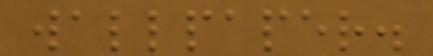wallpaper.
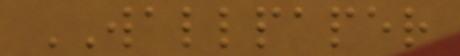WALLPAPER
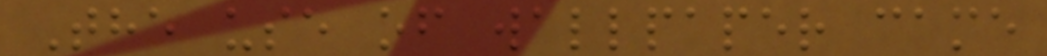The use of wallpaper came
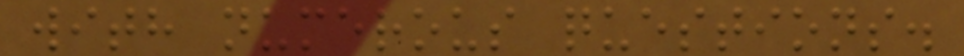with numerous questions.
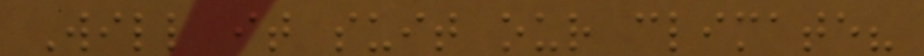Will it suit our climate?
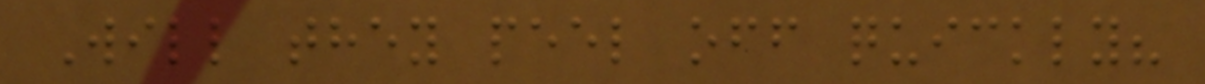Will they peel off quickly?
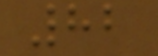82
